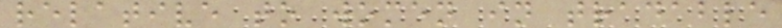relative to women in tradable
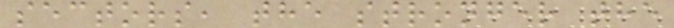sectors, the stronger the
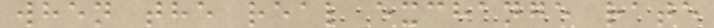when the real exchange rate
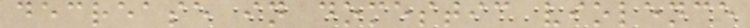decrease in domestic violence
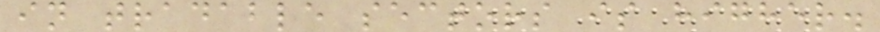in tradable sectors is higher.
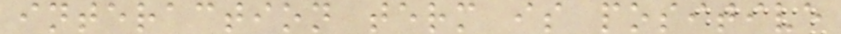interaction term is positive
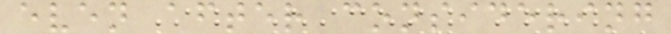even after considering
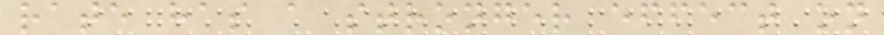rate has a stronger effect on
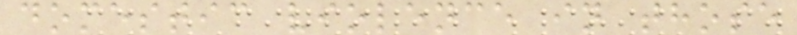domestic violence in those
